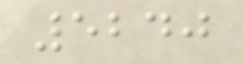5240
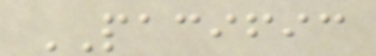PACIFIC
